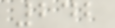242
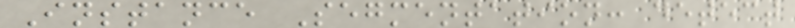Instance Segmentation: detect
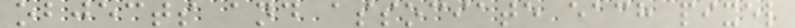objects and associate each pixel
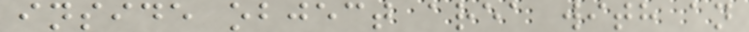inside object area with an
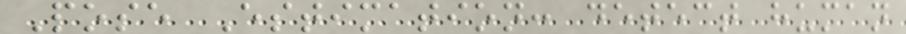Pose Estimation: detect human
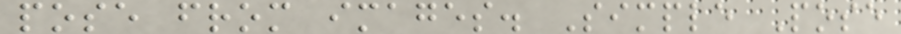pose from images. Simple Pose
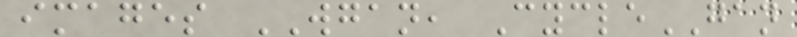images WGAN, CycleGAN
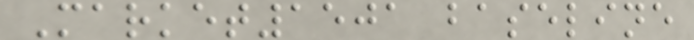Market1501 baseline
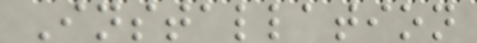Installation
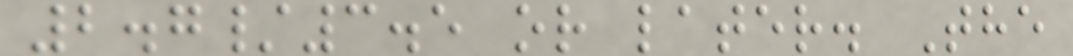2.7/3.5 or later. The
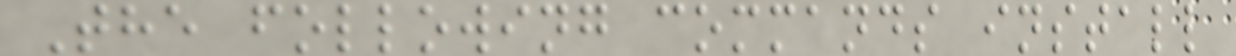The following commands install
